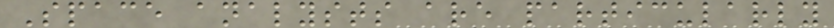Space analysts are particularly
